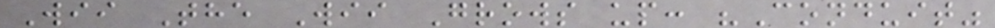Wii The Wii Grows up: "Conduit"
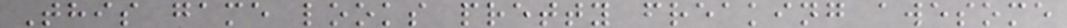This game looks pretty freaking awesome
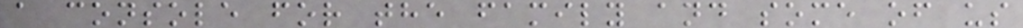a console for the family and some of us
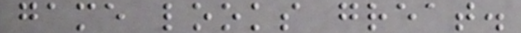game looks great.
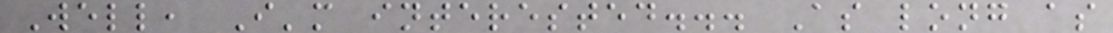Well, I'm interested... As long as
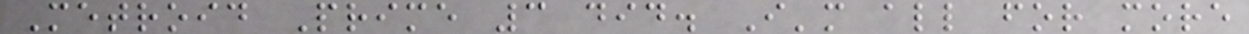Metroid Prime 3 did. I'm all for more
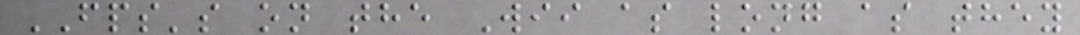FPS's on the Wii as long as they
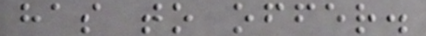has to offer.
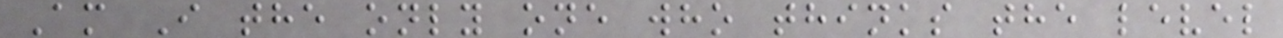Am I the only one who thinks the level
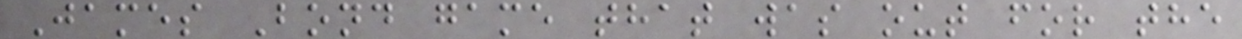James Bond game that was out for the
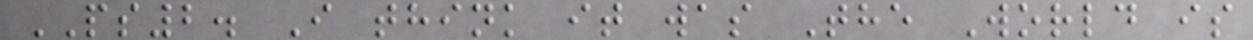PS2. I think it was The World is
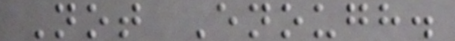Not Enough.
